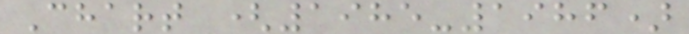Chart (1985-1986)
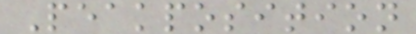Peakposition
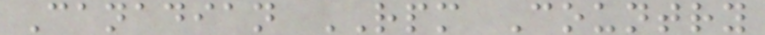Canadian RPM Country
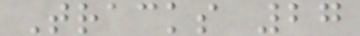Tracks 27
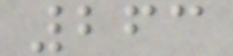263
